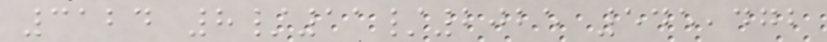3124 8/11/2025 545,472
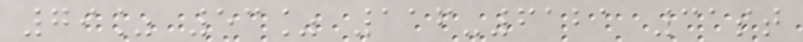79% 53% 116-6121 31st
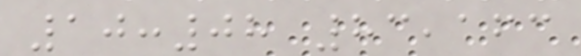10:08 83,163
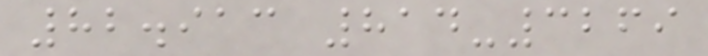82.913 814-3269
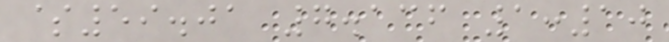$59.01 7.136 1:10
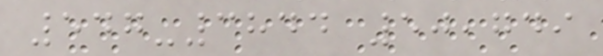547-3844 50,749
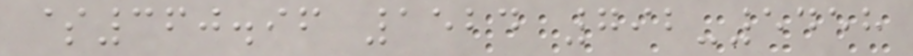$360.96 1524 792-5458
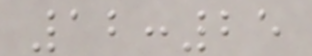12:25
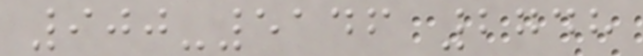900-5146 2748
